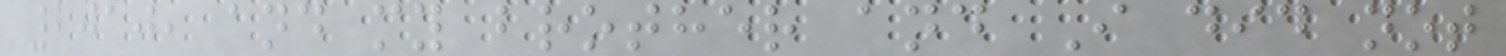2010, and my brother and I did not
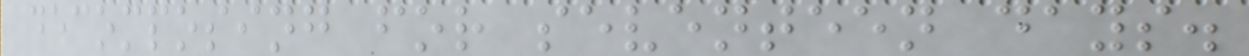decomposing for seventeen days.
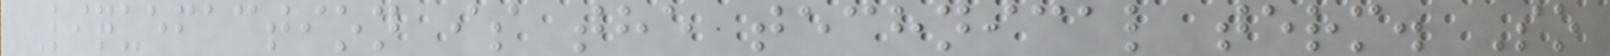Liquefaction is the technical term. So
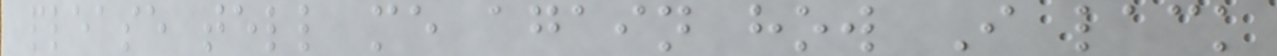please tell me again how I lack
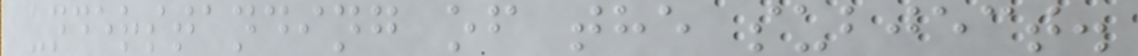understanding of the subject.
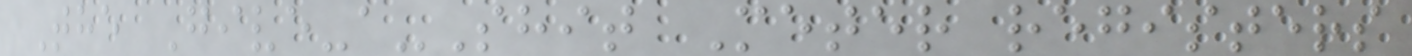The Give-a-Shit Meter registers
